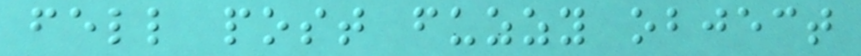fell post fuzzy object
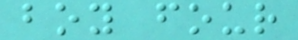boy four
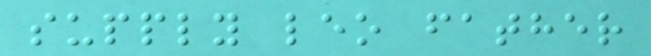supply leo father
